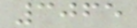3065
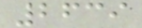2639
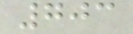703
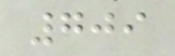709
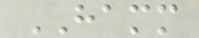HAMM
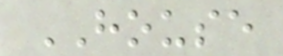HOUSE
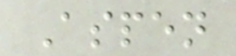Aspen
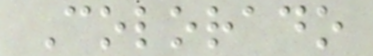Colorado
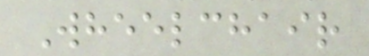Wheelchair
